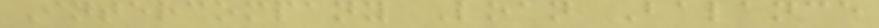Intercompany Loan Balance
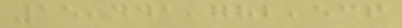15,441,782,536
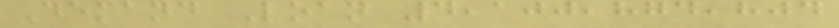Demand Loan 4,100,874,804
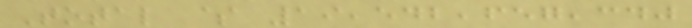Total $ 19,542,657,340
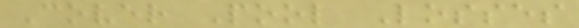Cover Pool Losses
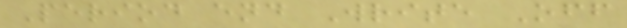Period end Write Off
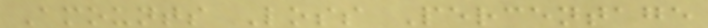Amounts Loss Percentage
